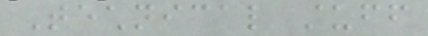Technical stuff
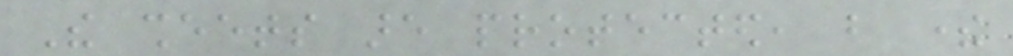The sheets are protected, but there
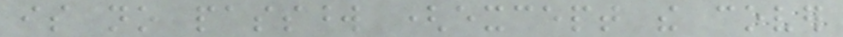is no password (except the cover
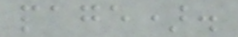page).
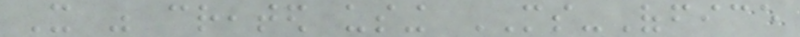It was created using MS-Office
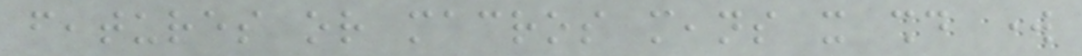features or macros means it should work
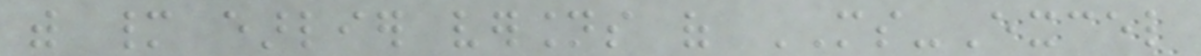with many earlier versions of MS-Excel
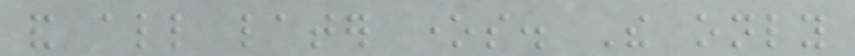and all later ones. The only
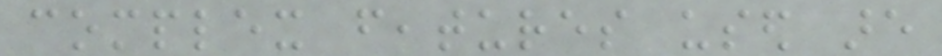complex features used are
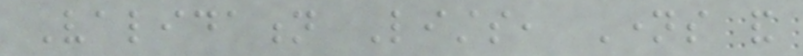Validation Lists, Names and
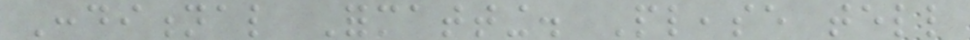Conditional Formatting. Please tell
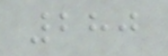280
